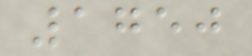1750
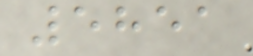5851
